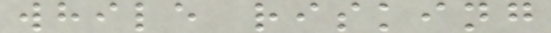while risking
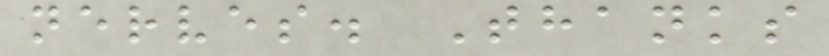nerves. Thanks
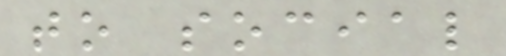to social
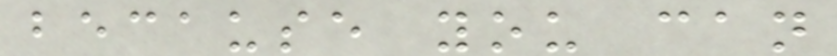because you can
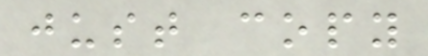just copy
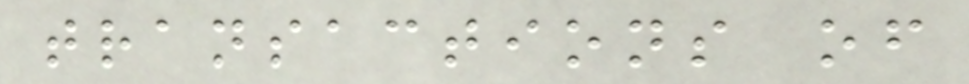transactions of
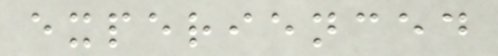experienced
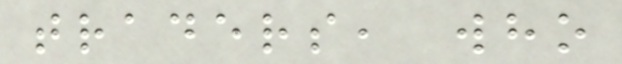traders, who
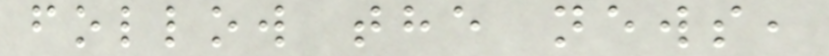follow the news,
